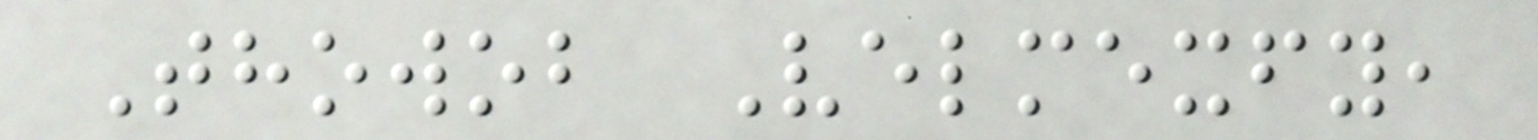Thowob Velmexfy,
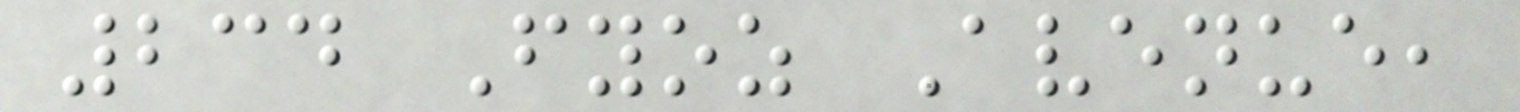234 Fyoz Avenue,
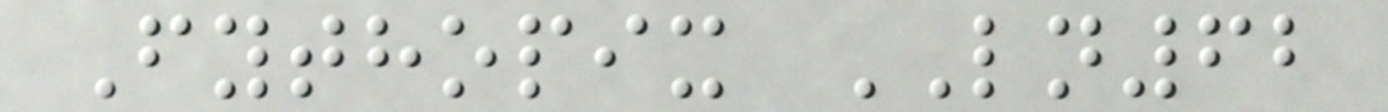Fythopix LN62
